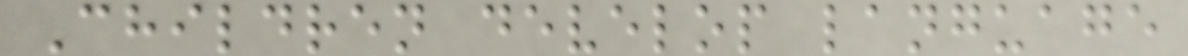Children develop language
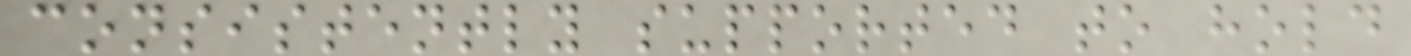consistently supported to hold
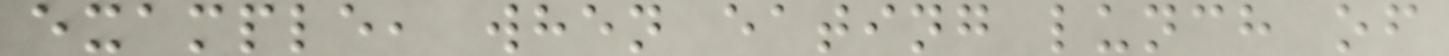example, when eating lunch of
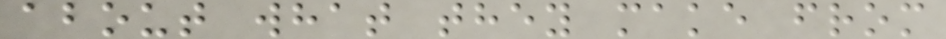about what they make from
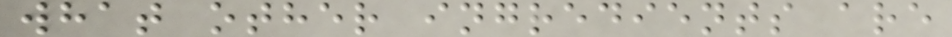what other ingredients are
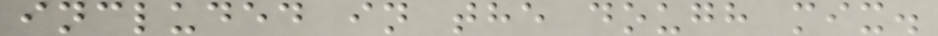included in the dough mix.
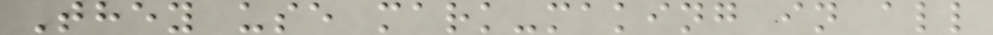They use mark-making in all
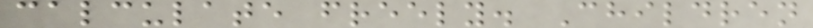calculate freely. Children
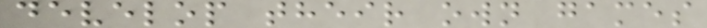develop their own games
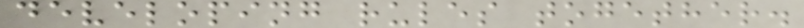developing rules together.
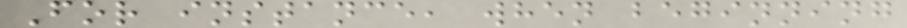For instance, when beginning
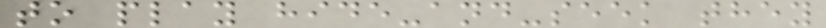to play hide-and-seek they
